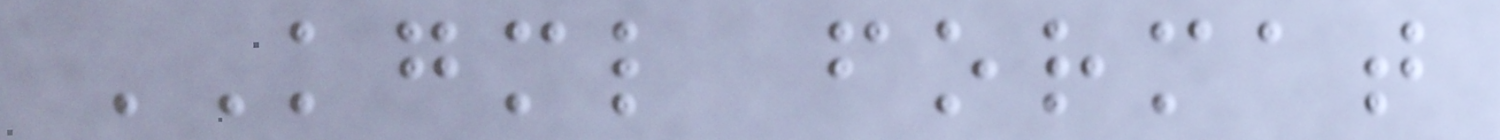KGML format
